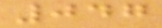047
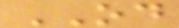OD
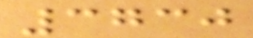3730
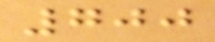700
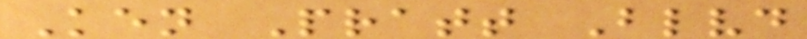Ken Pratt Blvd
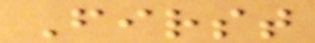First
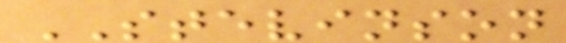STEVINSON
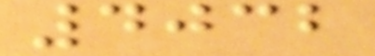4032
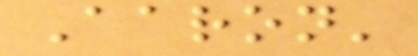Aaron'
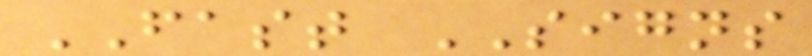FAST SIGNS
